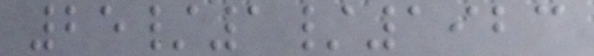25/1/1923
